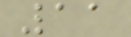11
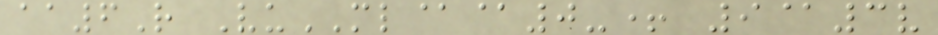aa6R VuML@@0-+ 9@3v
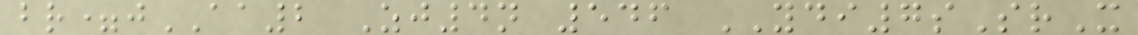br=jAA2 Zj4n 546 YDI7sSrX
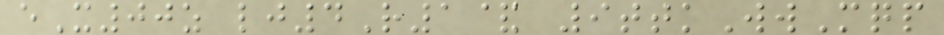eX00z lj4R1& 9ttkWwMqp
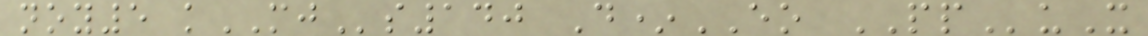noy5 kMJs140 D*EO PPuX
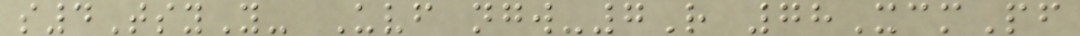s4TsyY- Uvf ngw-7R 78XcmPf
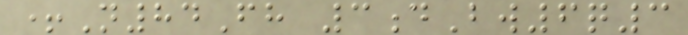+N84Fh 3dBw6q3
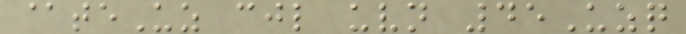@teUz cjl uvn 45Uzq
